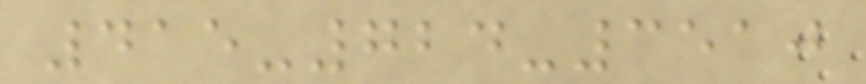415-724-3510
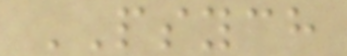PSYCH
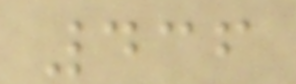436
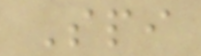Spi
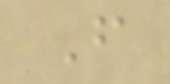F
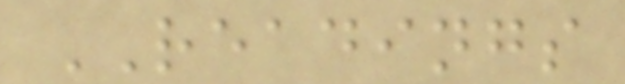READINGS
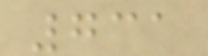731
